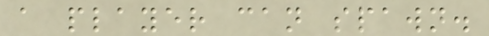a player can spawn.
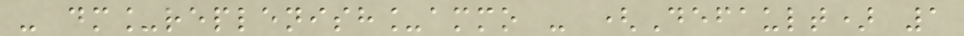- dm_replenish_ammo - (Default) 1
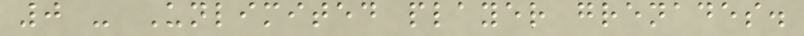0 - Unlimited player grenades.
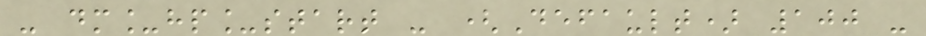- dm_hp_start - (Default) 100 -
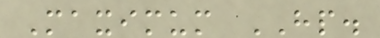Maximum HP.
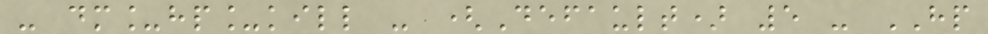- dm_hp_kill - (Default) 5 - HP
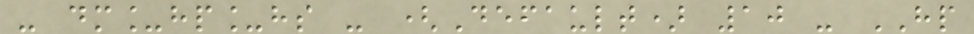- dm_hp_hs - (Default) 10 - HP
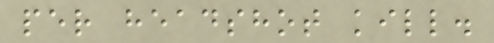per headshot kill.
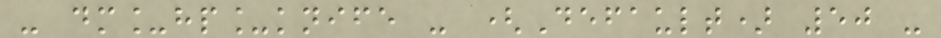- dm_hp_knife - (Default) 50 -
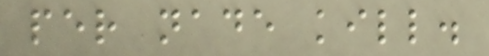per nade kill.
